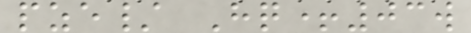pze/ Hq+03w
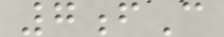7fC
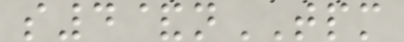s4&nTPM
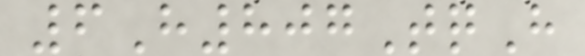6H807TqH
